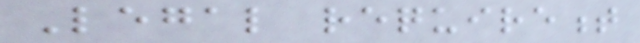Legal requirement
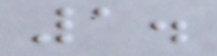1.
